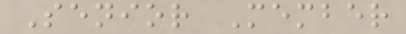Senior Member
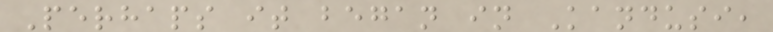Perhaps it began in Kandusi,
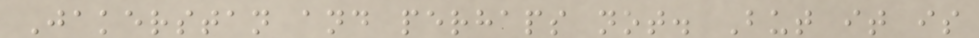Jakerstan and perhaps not. But it is
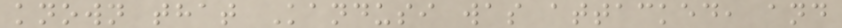known that Kandusi was attacked, and
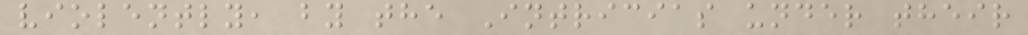violently, by the Intricias under their
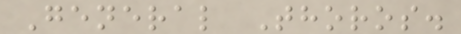General Thoros.
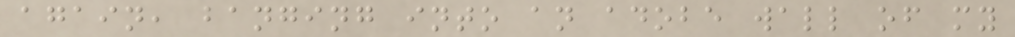again, banging into an adobe wall of my
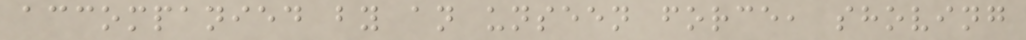accompanied by an unseen force, shoving
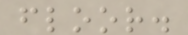floor.
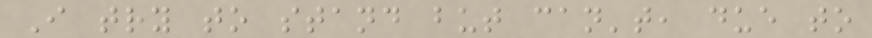I try to stand but can't, due to
